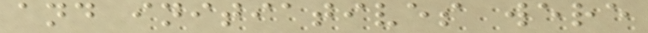and initiatives were
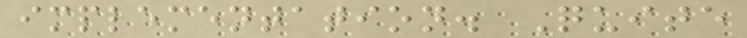implementation. Quite
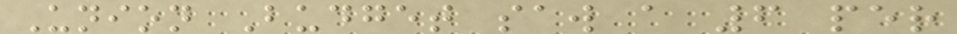Union Budget saw a 6 per
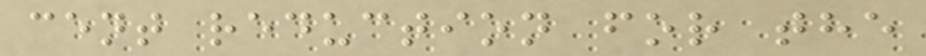cent reduction for the
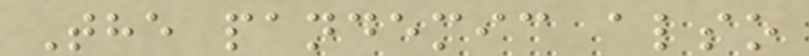The pandemic also
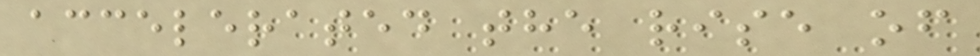accelerated the rise of
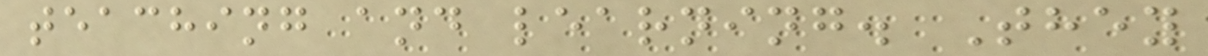teaching and learning. They
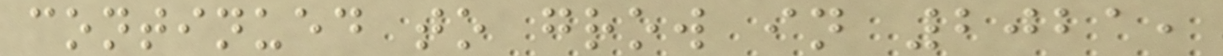continued to grow in 2021,
